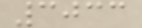3033
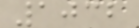1032
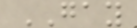GAY
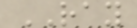RAY
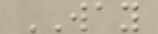WAY
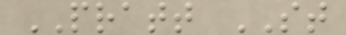PRATT ST
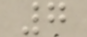7
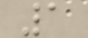1
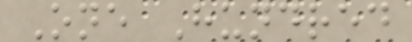One Hundred
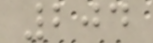204
